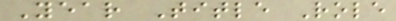Year Title Role
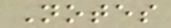Notes
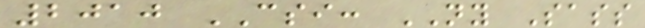2010 CSI: NY Sass
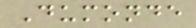Dumonde
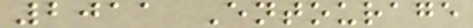2011 Entourage
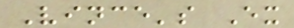Vince's Ex
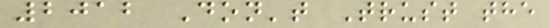2012 Don't Trust the
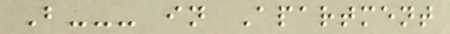B--- in Apartment
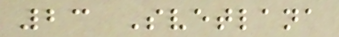23 Svetlana
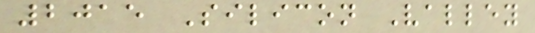2015 Silicon Valley
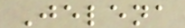Jelena
